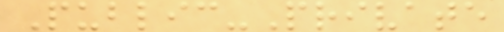Public-Private
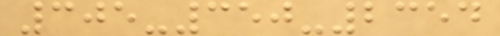305-350-2354
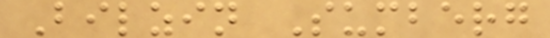Bilzin Sumberg
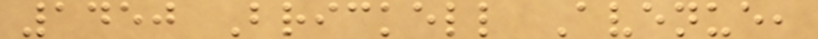1450 Brickell Avenue,
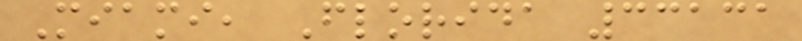Miami, Florida 33131
